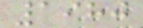1980
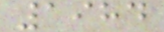1984
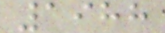1988
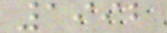1992
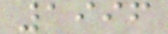1996
